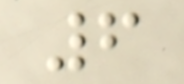6
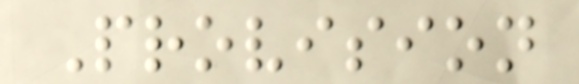Provision
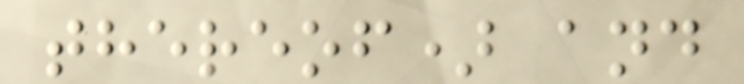thereof) and
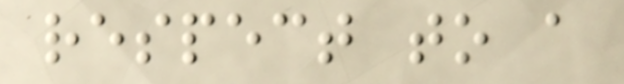respect to a
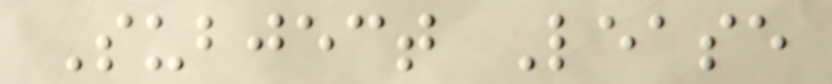Subject Lease
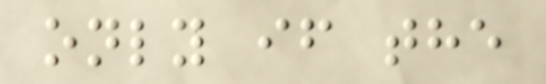only if the
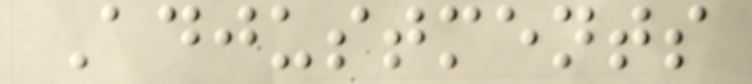Adjustments
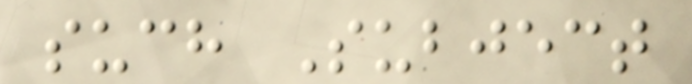such Subject
